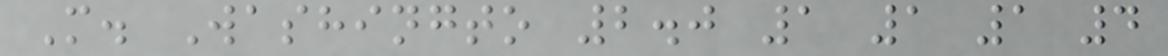M. Washingto 2.0 1 1 1 4
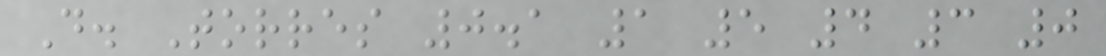D. Torres 0.1 1 5 4 3 0
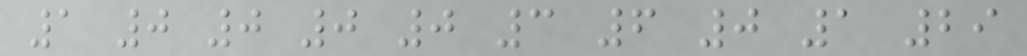1 0 0 0 0 3 6 0 1 29
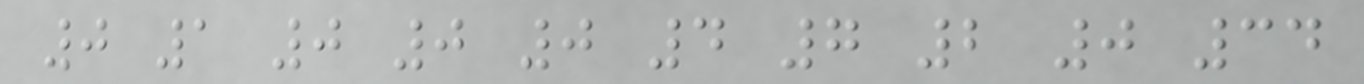0 1 0 0 0 4 7 2 0 34
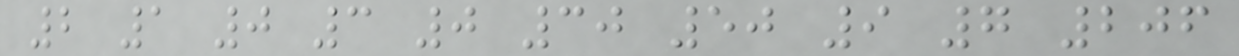2 1 0 3 0 30 50 9 7 206
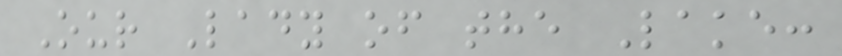Our Lady of the Lake:
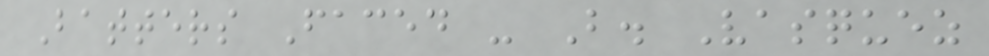Batters Faced - B. Vasquez
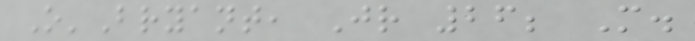O'Bryant, Jr 26; M.
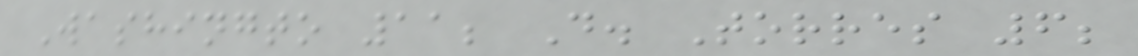Washingto 11; D. Torres 6;
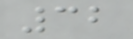32
